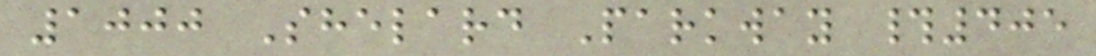1000 Shelard Parkway #405
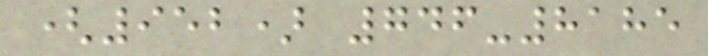(952) 746-8185
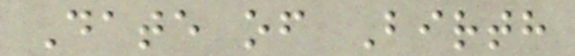Date of Birth
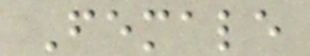Female
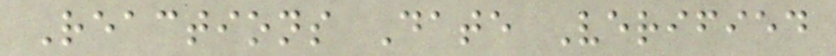Reactions Date Verified
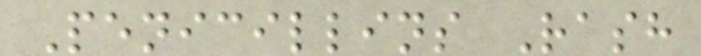Penicillins Rash
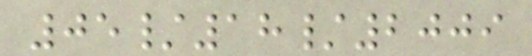05/18/2009
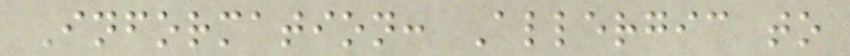Information: Allergic to
